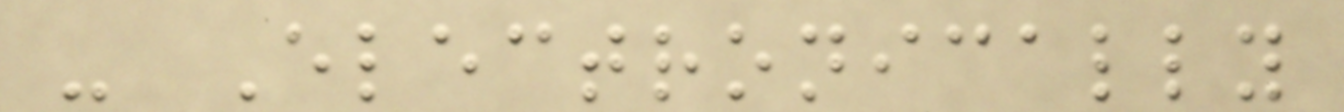- Electronically
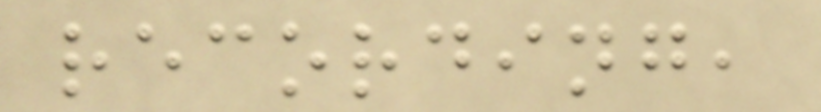recording,
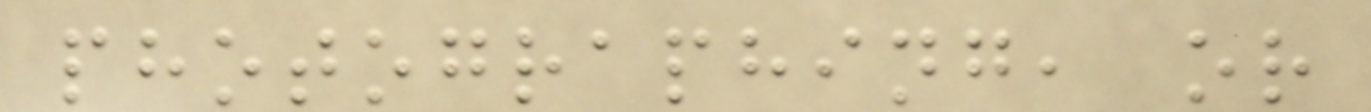photographing, or
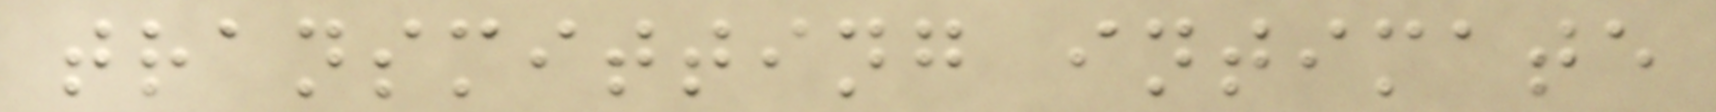transmitting intimate
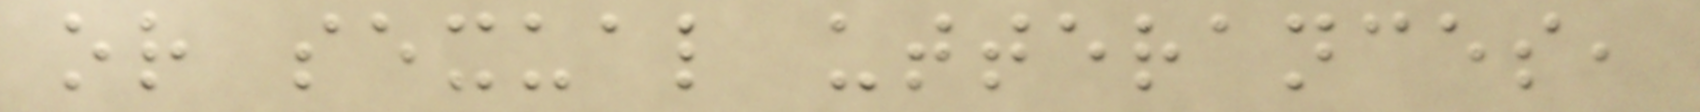or sexual utterances,
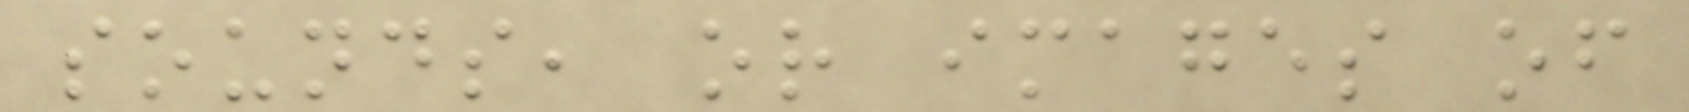sounds, or images of
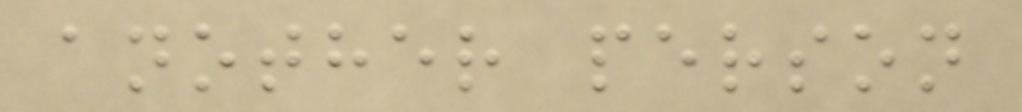another person
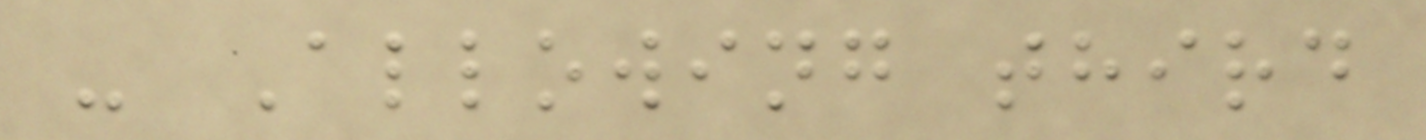- Allowing third
